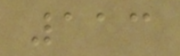113
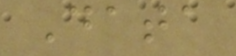Data
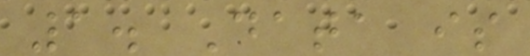1. Data is
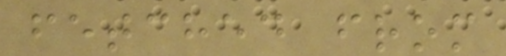fetched from
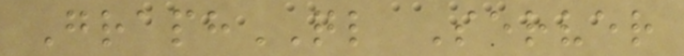GraphQL Server
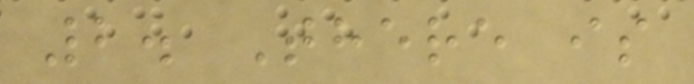2. There is
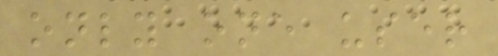only one user
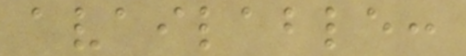available:
